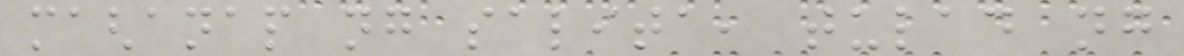maghanap ng salita, tulad ng
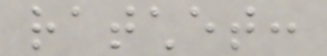ratchet:
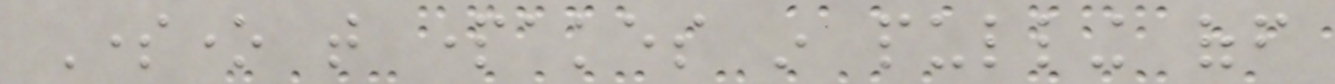Someone that partakes in pulling off
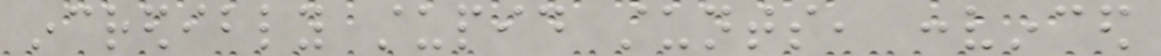incredibly stupid stunts, convinced
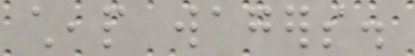cheap wagers.
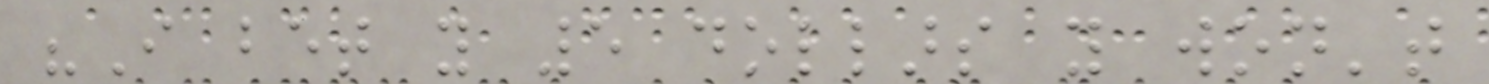"I bet you 5 dollars you won't
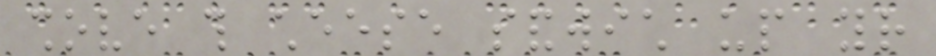shove this cheese sandwich up your
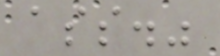ass."
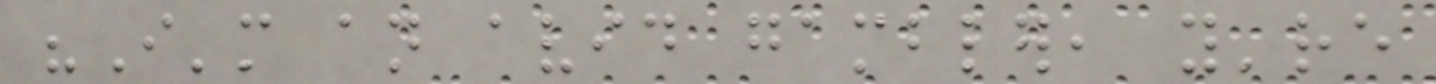"I'm an avid gambler, you're
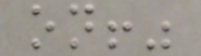on!"
